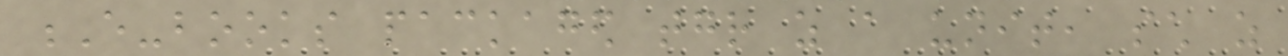E-books packaged together as a unit, such as
